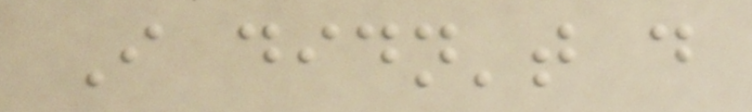I didn't do
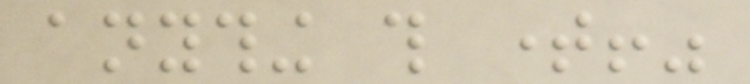anything this time!"
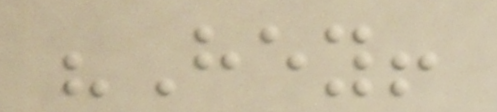"Hey!
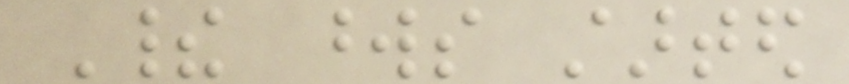Their words started
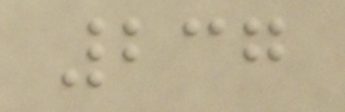237
